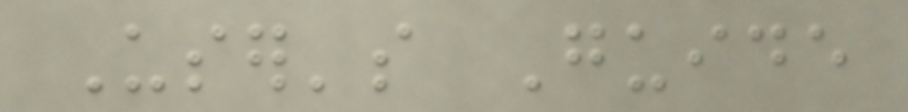User's Guide
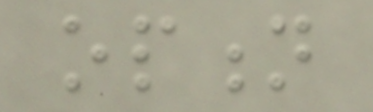option
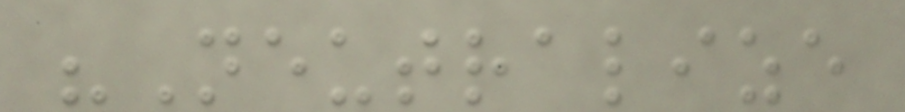"Neutralize
